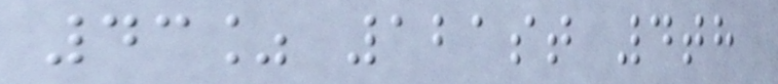43% 121st 4th
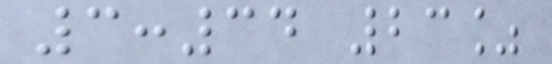3:34 23%
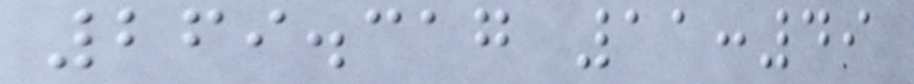269.317 11:49
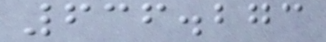636.273
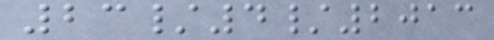23/4/2013
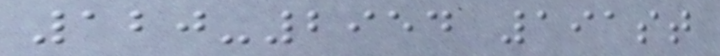120-2954 191st
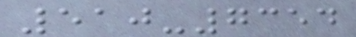510-7354
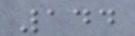144
